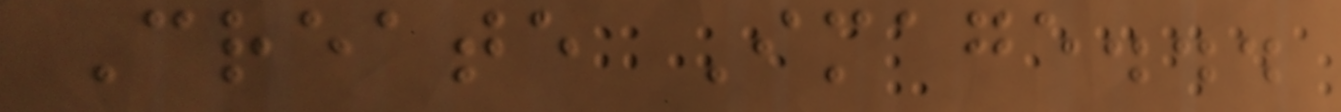Create Image...
